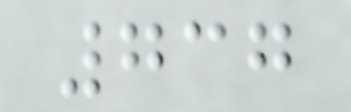737
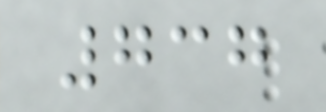737
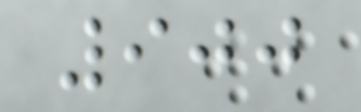900
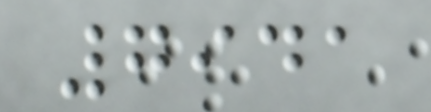7941
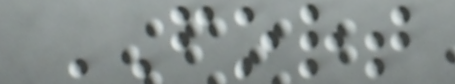FORT
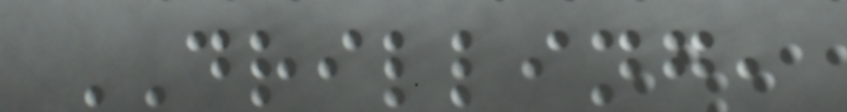DRILLING,
